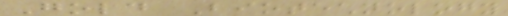Gold Biotechnology
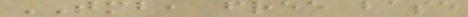TMB, free base
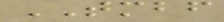TMBF
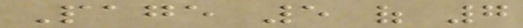Page 5 of 7
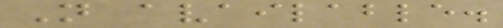Not available.
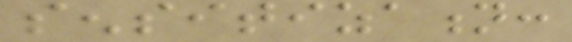sensitization:
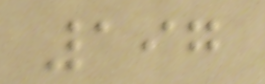197
